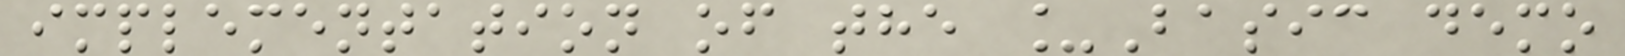implementation of the _Basic demo
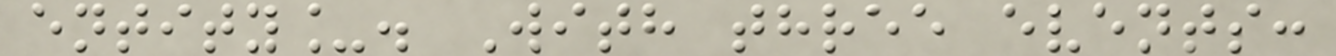entity_. With three events:
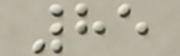85
